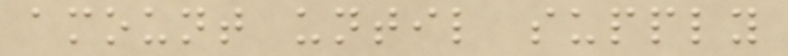amount until supply
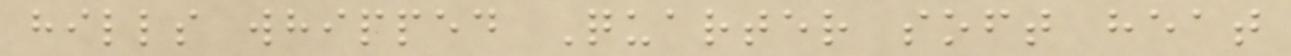hills whipped Quarter soft heat
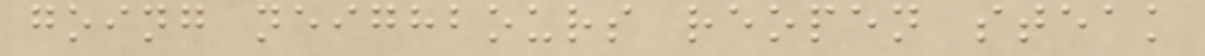going neighbours reopen steak
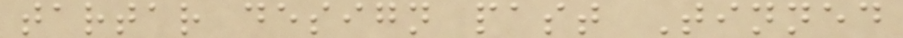tartar design past Tinned
